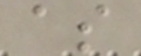as
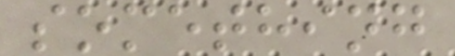something
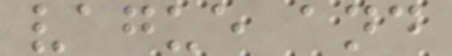vague and
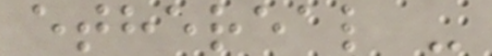ethereal -
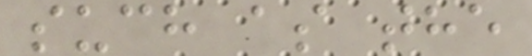such as the
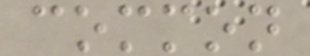common
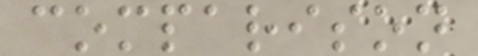comparison
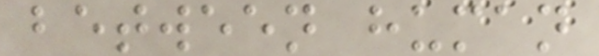between human
